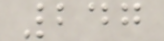247
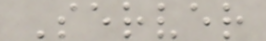Server
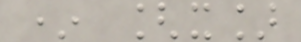* [x]
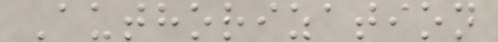Authorization
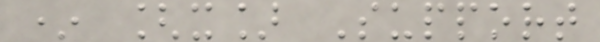* [x] Support
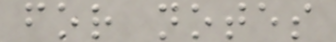for notes
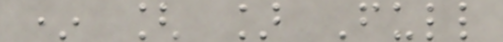* [ ] Full
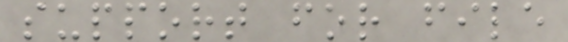support for file
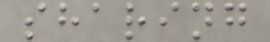sharing
